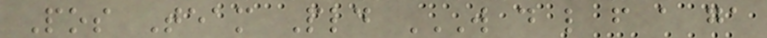Pos Team Pld W D L F A GA
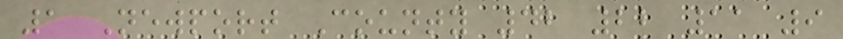1 Newport County 42 22 11 9
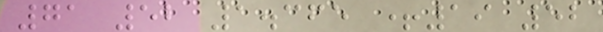71 52 1.365 +19 52
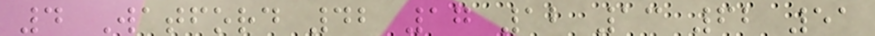4 Watford 42 17 12 13 62 51
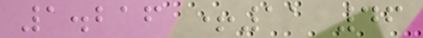1.216 +11 46
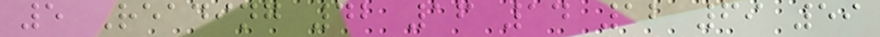5 Reading 42 16 14 12 69 59
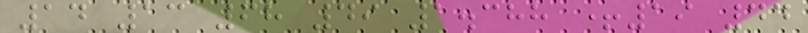14 13 68 49 1.388 +19 44
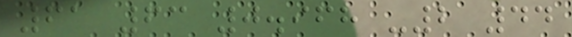61 63 0.968 -2 44
